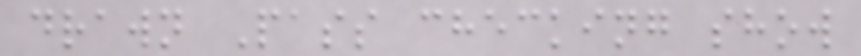drawn Pass checking show
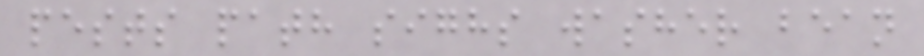pests path sighs washer bean
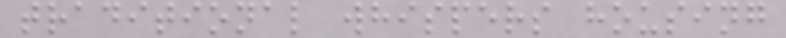traditional whispers housing
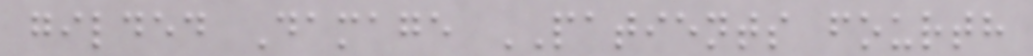gilded Damage PATIENTS fourth
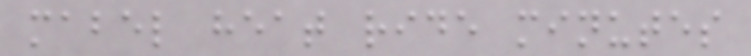mabel heat ride minutes
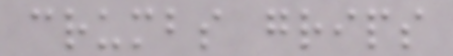crumbs grips
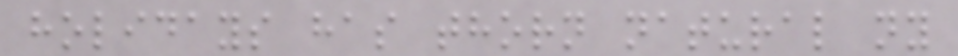holidays has thorn natural ny
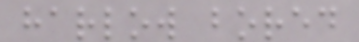harlow bored
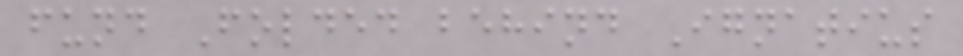fund Folded behind Ignatius
